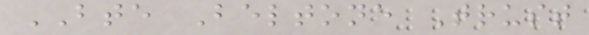BTE Beltone Trust
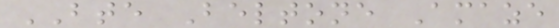BTE Beltone Amaze
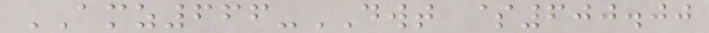AMZ666-DWT $600.00
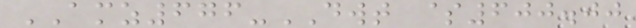AMZ676-DWT $600.00
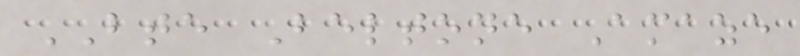BTE Beltone Amaze
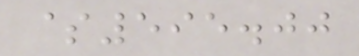$595.00
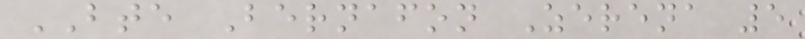BTE Bernafon Zerena 5
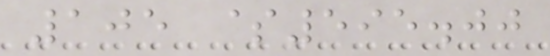105 $595.00
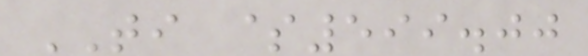TI $599.00
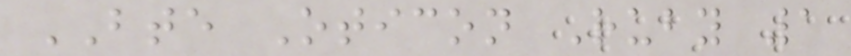BTE Oticon Ruby 1
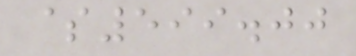$599.00
